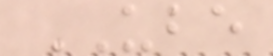UBE
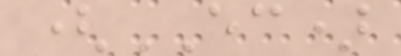(EC)
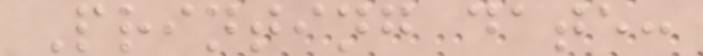Printing date:
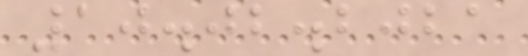10.02.2021
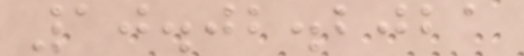10.02.2021
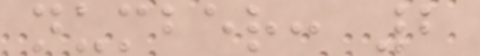number: 2
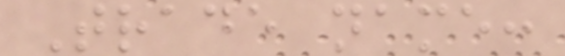Trade name:
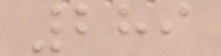289
